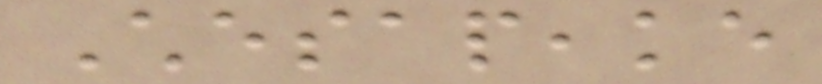Chesapeake
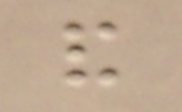and
